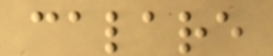calare
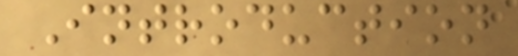Introduction
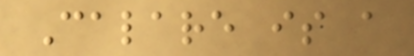Calare is a
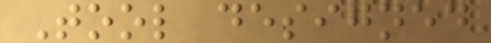Tool designed
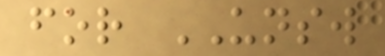for UNSW
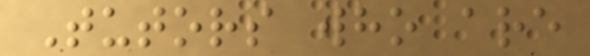Tutors who are
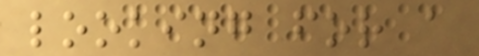looking for a
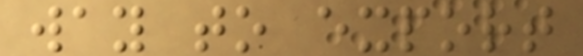way to export
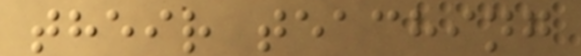their teaching
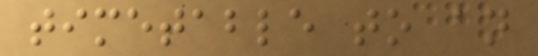timetable to an
